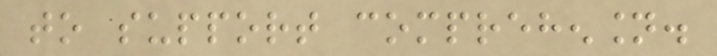to support comprehension.
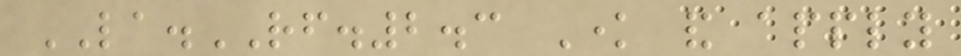LA.RF.2.3 Know and apply
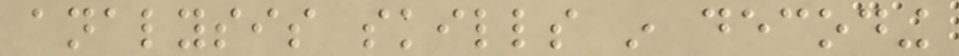analysis skills in decoding
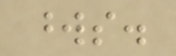words.
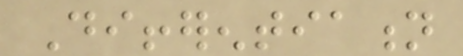Differentiation
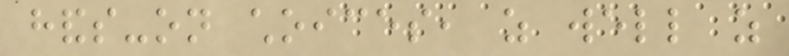hands-on choices, as well as
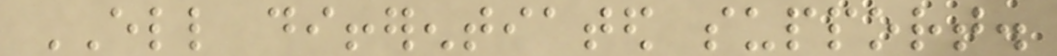ELL differentiated support.
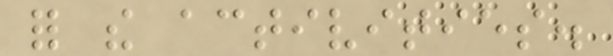for the activities.
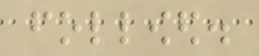followed.
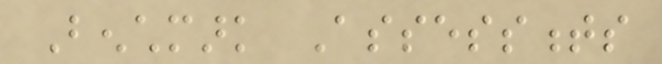Benchmark Assessments
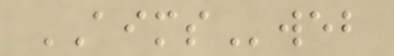AIMSweb
